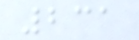231
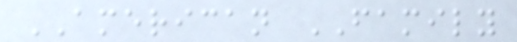AMERICAN FAMILY
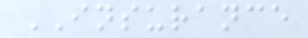INSURANCE
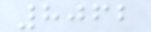8062
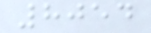8054
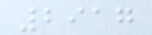2917
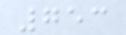753
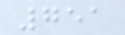751
